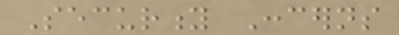Security Concerns
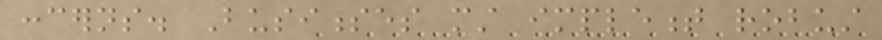concerns. Businesses must implement robust
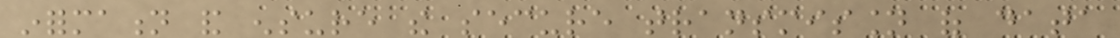information and ensure the secure transmission of data
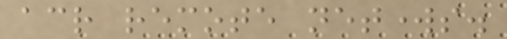across remote networks.
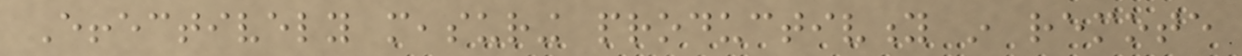Effectively measuring productivity in remote
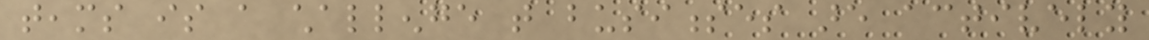teams is a challenge that businesses are actively
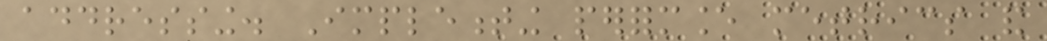addressing. Implementing performance metrics and
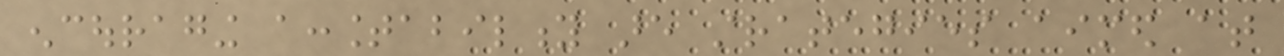encouraging accountability are strategies aimed at
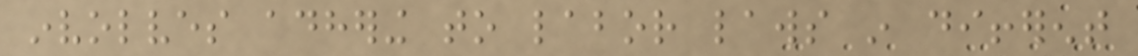involves adhering to labor laws in different
